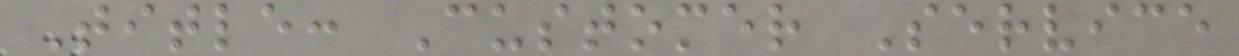Title: Customer Service
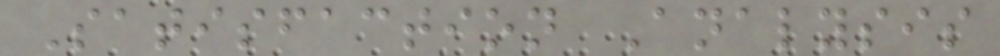Satisfaction Analysis
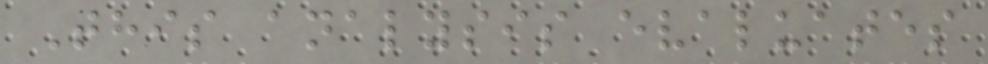This analysis evaluates
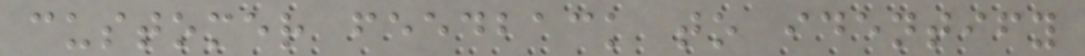customer feedback to identify
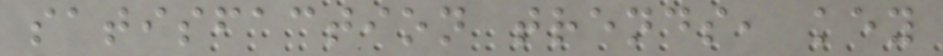satisfaction trends, key
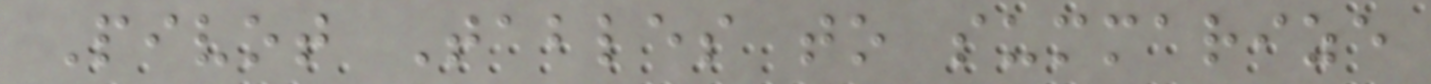Pivot Tables to summarize
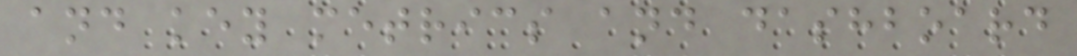and key metrics and dashboard
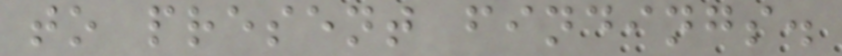to present findings.
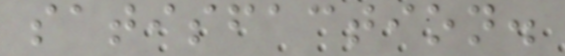satisfaction.
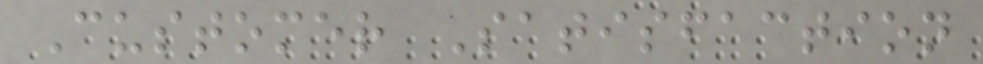Customer Satisfaction
